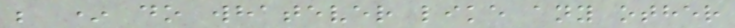; * do whatever like any other
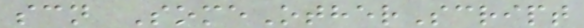scn SomeOtherScript
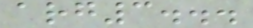arg3...
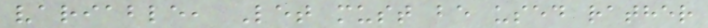variable, Let must be used rather
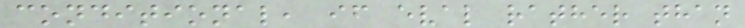conditional, if eval rather than
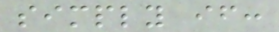simply if:
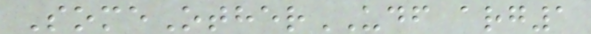SomeOtherUDF arg1
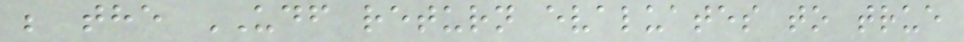; the UDF return evaluates to true
